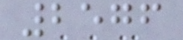2576
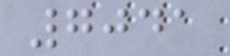7041
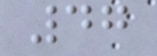47
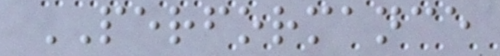PERFORMANCE
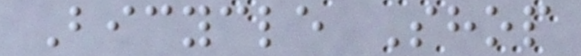Bicycle Shop
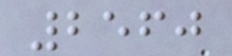2560
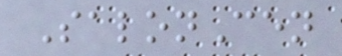SalonCen
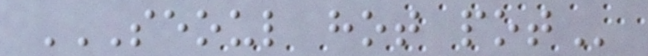SEOUL HOT POT
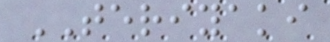TERIYAKI
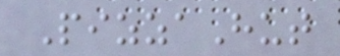PizzaHut
